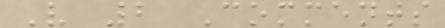V 2 Comments
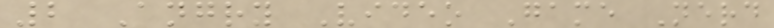2 Angry Video Game Nerd
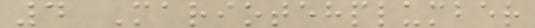4 Mariotehplumber
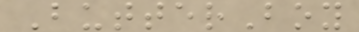ButterBoy
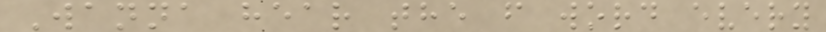Wanna hear the f word every
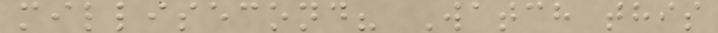millisecond? Watch this
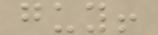guy!
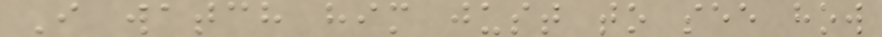I watch him just to see how
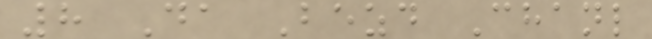8 Da Bezd Chanl
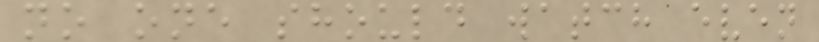no one should watch even
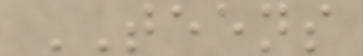TEENS
